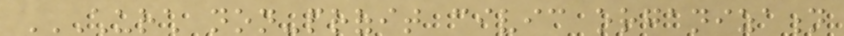CHURCH NON-PROFIT CIVIC ORGANIZATION
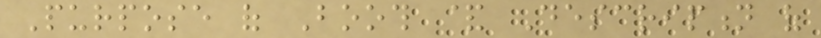Purpose of Booth & Description of
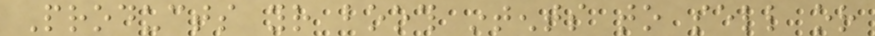Products your booth intents to sell or
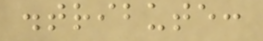distribute:
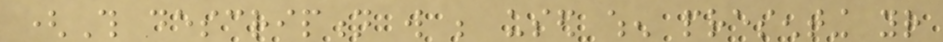(This description will be used when presenting your
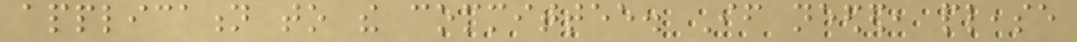application to the committee. If needed, please
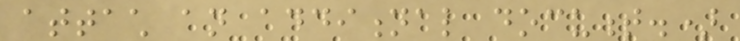attach an additional document.)
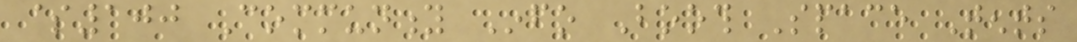$100 Community Info Booth Space Tents
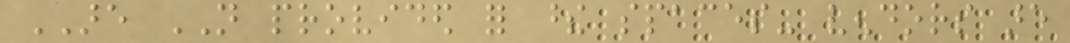ARE NOT provided for these spaces- vendors are
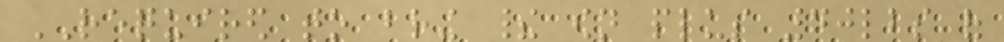REQUIRED to bring their own plus 40lbs of
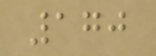170
